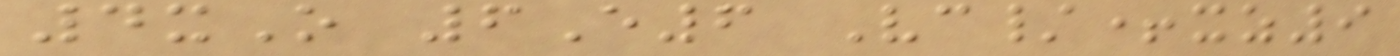4xO 6E6 Vc/+xz9
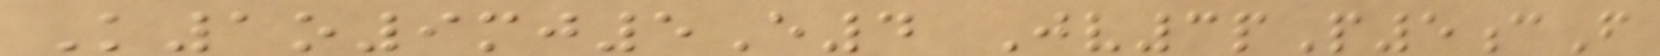K1o9mj5E4 Jv3pP5cF
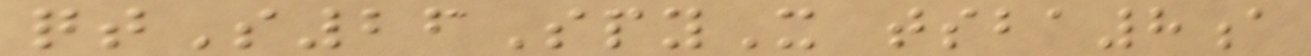qtS26SpyX tsba8a
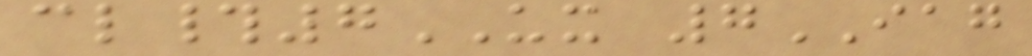cl#7UX 7IAG
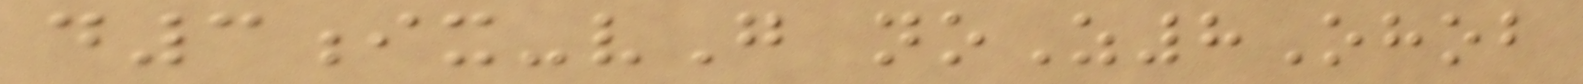d3ix-vG noZ8Ohob
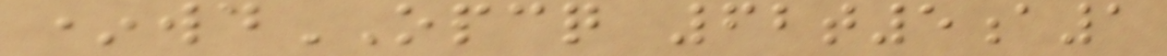*wdOPCQ 62t5a1
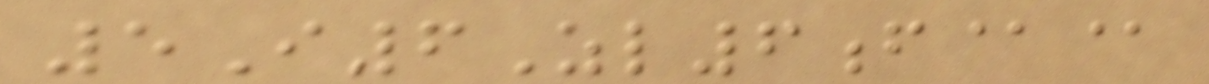5I6Zl6f@@
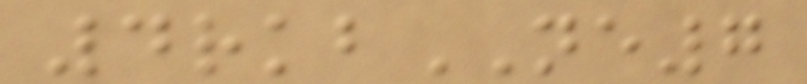4rkbNE7
